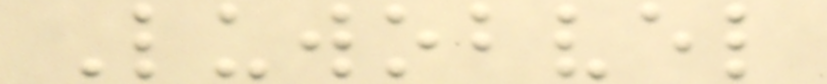Luwobvel
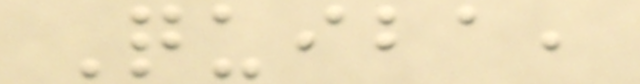Quiba,
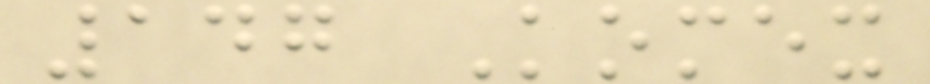147 Komex
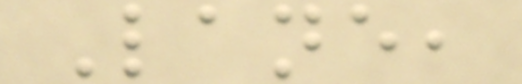Lane,
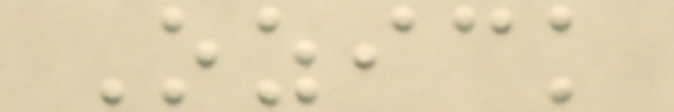Ozick
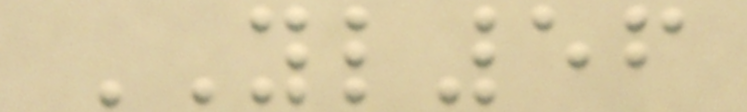YL56
